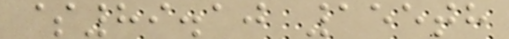$89.10 155th
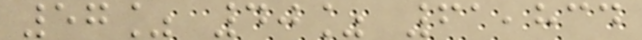57% 40% 61,834
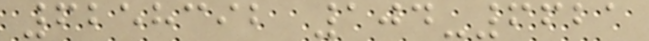6258392 104-6621
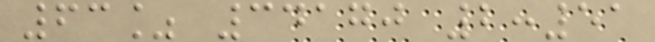63% 34170 2:51
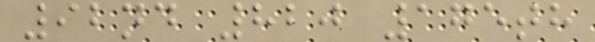92nd 820 175th
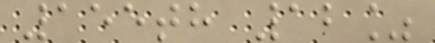155th 12%
